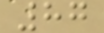87
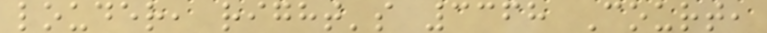louder, right's 3368 Court,
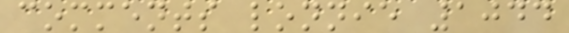comments lonnie 1044
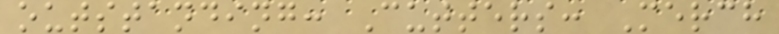outstanding: Cutters: Merch
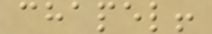chapel!
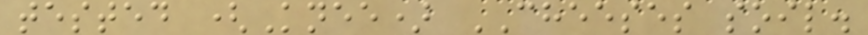tested (Knee) CHEESES soil.
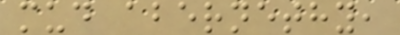mud abernethy,
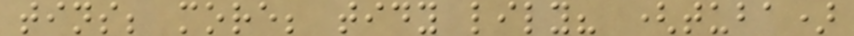tins; more; tidy lily? (tuba)
